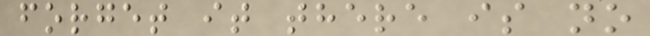forget it there is no
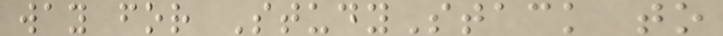way for StudyStack to
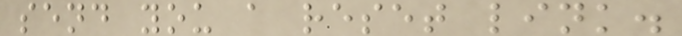send you a reset link.
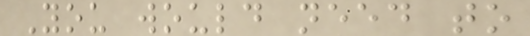You would need to
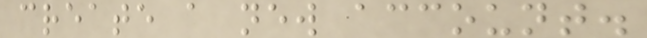create a new account.
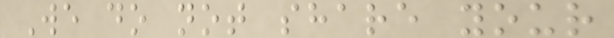We do not share your
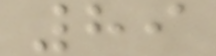89
